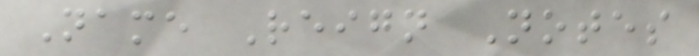Name Reign Notes
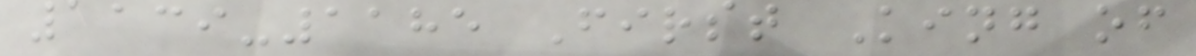1139-1185 First King of
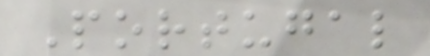Portugal
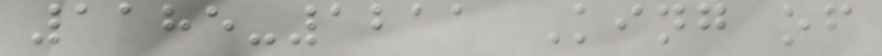1185-1211 King of
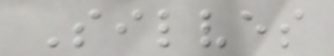Silves
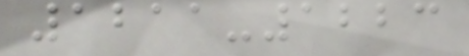1211-1223
